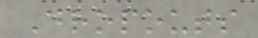Dropouts
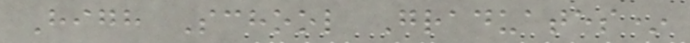High School Graduates*
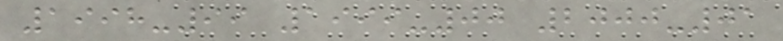1998-99 1999-00 2000-01
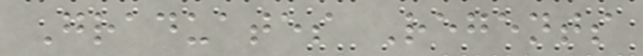Graduates Regents
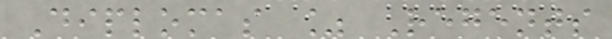Diplomas % Regents
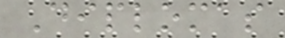Diplomas
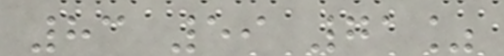83 59 71%
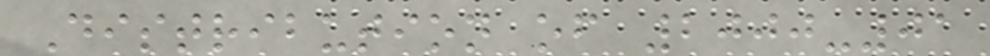Distribution of 2000-01
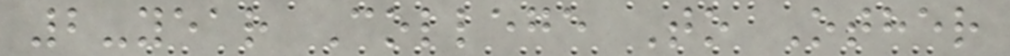2-year College To Other
